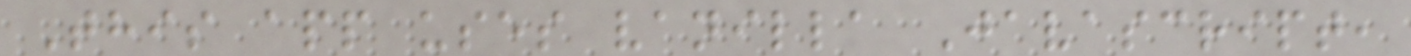This app uses vanilla Javascript,
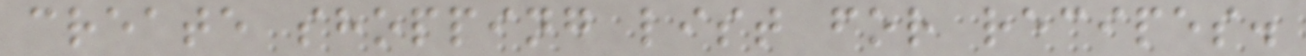create shopping list for recipes.
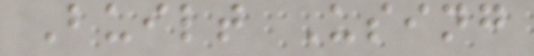Built Using
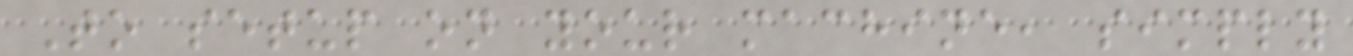To setup on your machine, simply
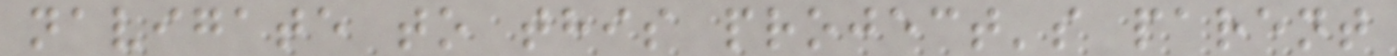navigate to this project's parent
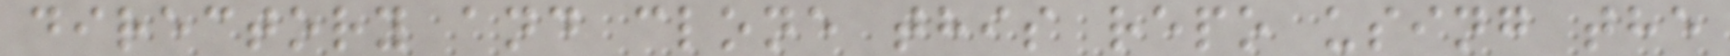directory and clone this repo using the
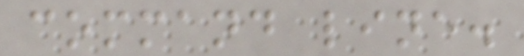command line.
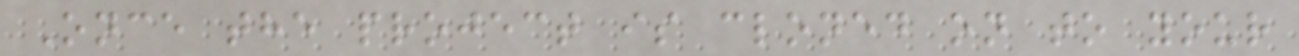Once the project is cloned on to your
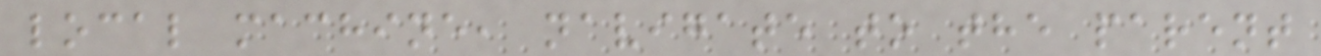local machine, navigate to the parent
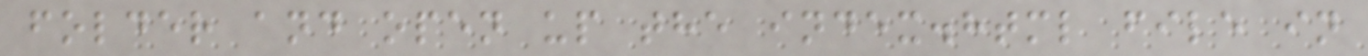folder and open up the index.html file in
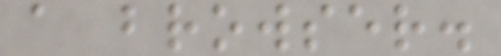a browser.
